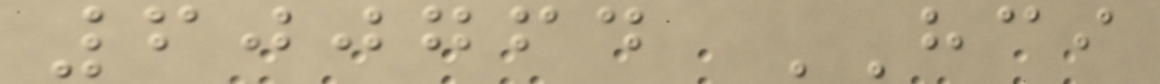600764 HCI
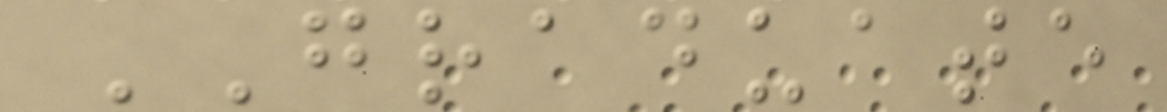GRADUATE
